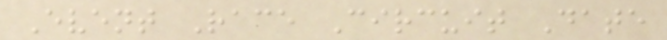Event Race Circuit Date
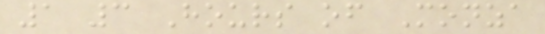1 3 Hours of Monza
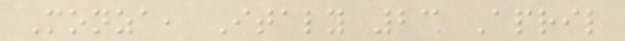Monza, Italy 23 April
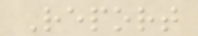Report
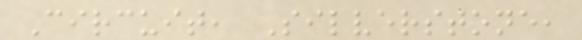Circuit, Silverstone,
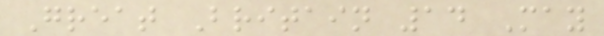Great Britain 14 May
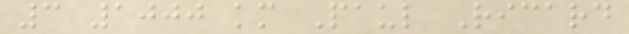3 1000 km Paul Ricard
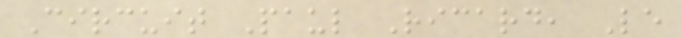Circuit Paul Ricard, Le
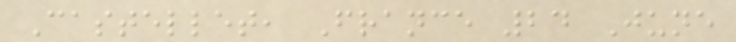Castellet, France 24 June
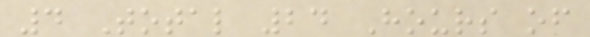4 Total 24 Hours of
